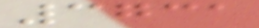3731
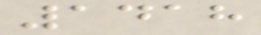1418
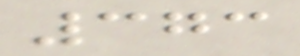373
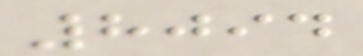8094
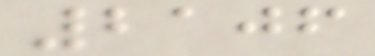2106
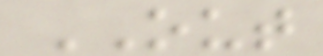OUT
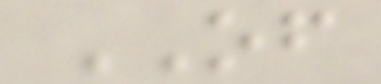OF
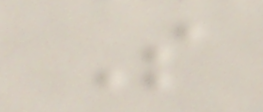S
